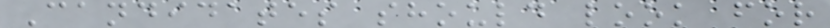Candidates should look for
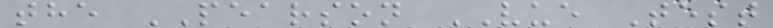the PEARSON VUE Test
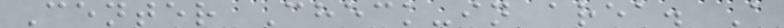Center Check-in area. A
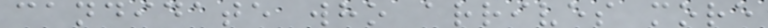candidate who arrives more
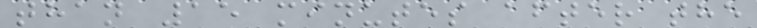than 15 minutes after the
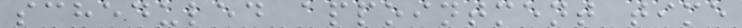scheduled appointment time
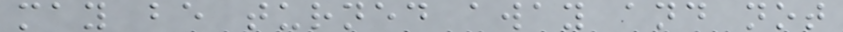may be turned away and not
